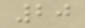20
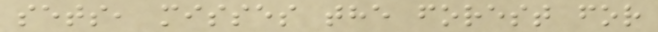sets, misses the forest for
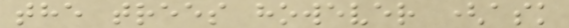the trees however (ask
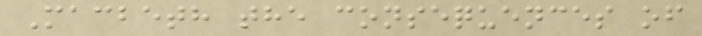Macbeth the consequences of
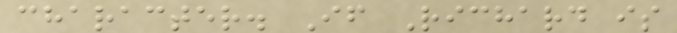character. If Richard is
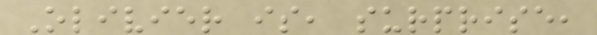Olivier is, surprise,
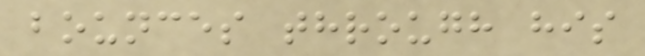bounces through his
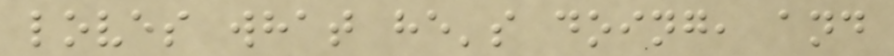loves what he's doing, and
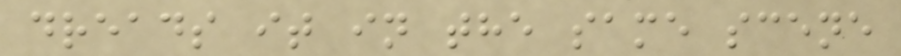dreads it in the same scene
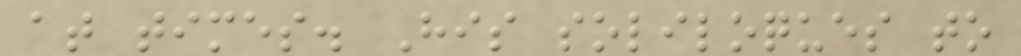at times. His soliloques to
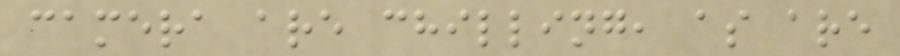camera are chilling, as are
